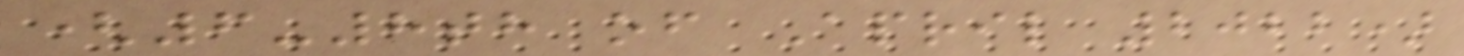(6-8th of April 2022)
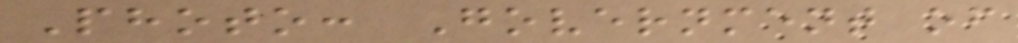Photo: Government of
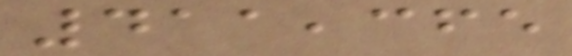411,365
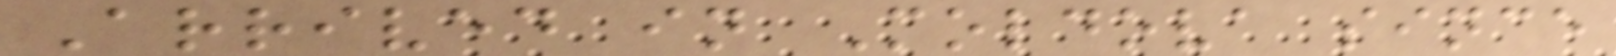Arrived in Moldova since
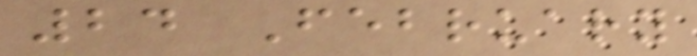24 February
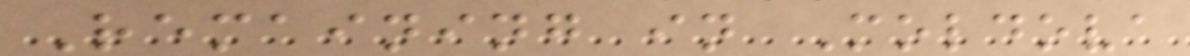Remaining in Moldova
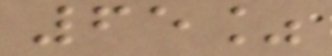65%
